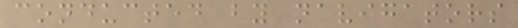conducted by navigators
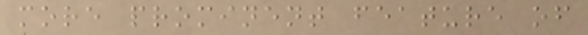more prominent feature of
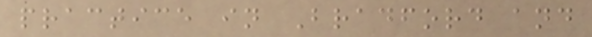practice in Bradford and
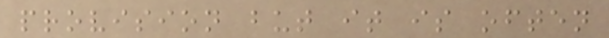provision but it is often
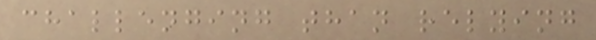challenging than relying
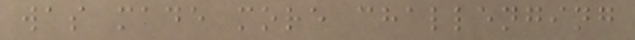was made more challenging
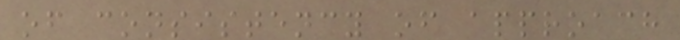of consistency of approach
